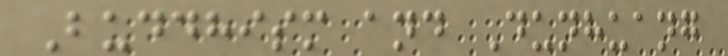Buddhism and Dunhuang
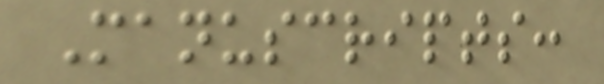Manuscripts:
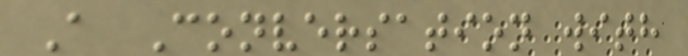A Conversation with
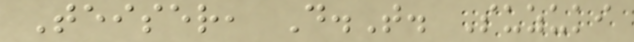Teiser, D.T. Suzuki
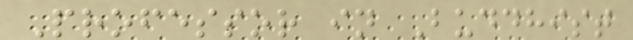Professor in Buddhist
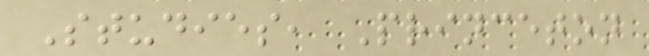Studies, Princeton
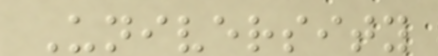University
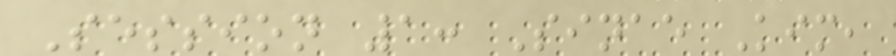Session 1: Sinae Kim,
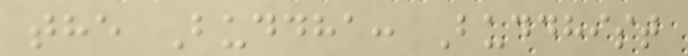the Buddha: Buddhist
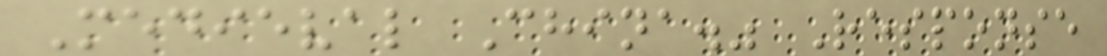Medieval China." Response
